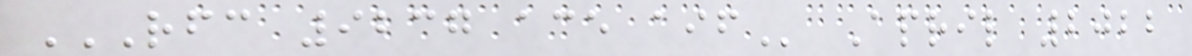RFC 9237 ACE AIF April 2022
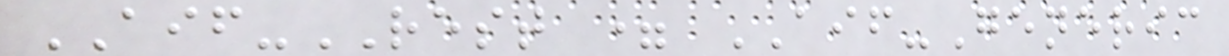AIF-REST = AIF-Generic
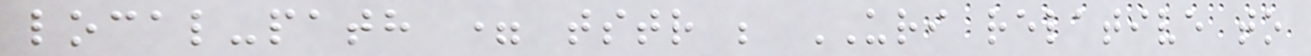local-path = tstr ; URI relative to
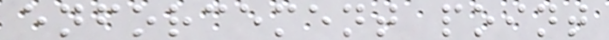enforcement point
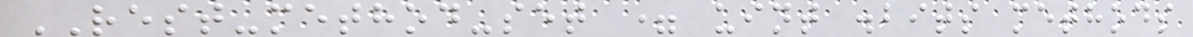REST-method-set = uint .bits methods
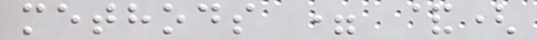methods = &(
